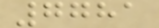7781
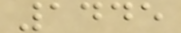1445
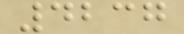4237
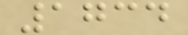1734
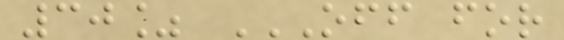30% OFF FOR
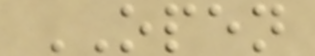OPEN
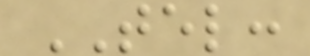TEL:
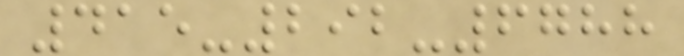415-292-6788
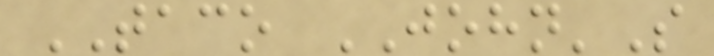TACO JOHN'S
